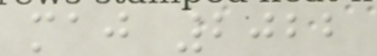maj 2022
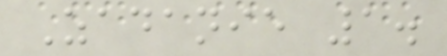Zadanie 1.
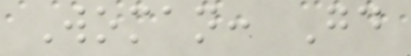Woman: Good
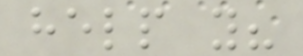help you?
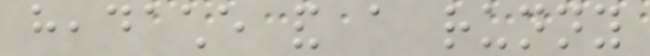headache and a runny
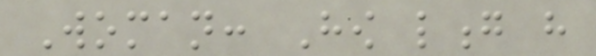Woman: How long have
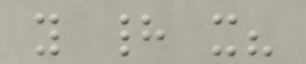you had it?
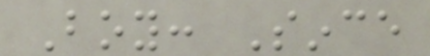Boy: Since
